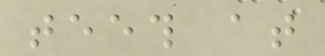teeth at
